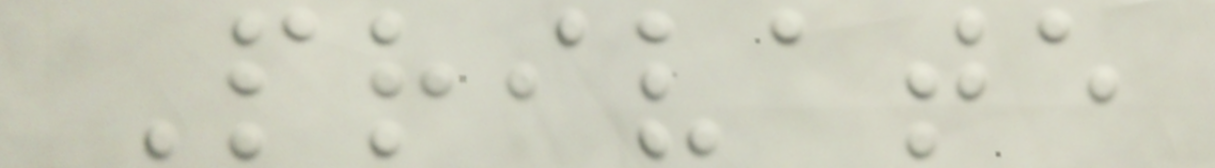Private
